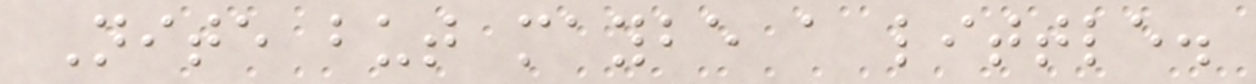Nite but maybe a little.
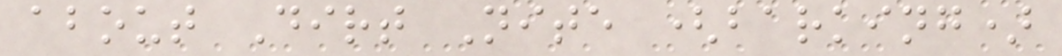about Dirt Nite (barking)
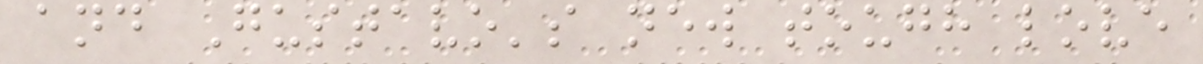and Gustavo's new tough love
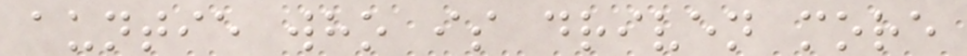auntie who is driven more
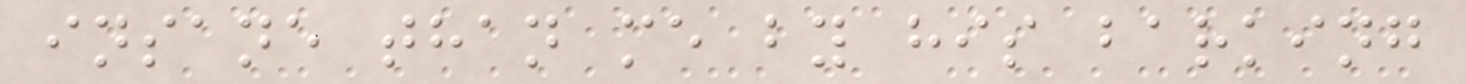insane than me by his barking
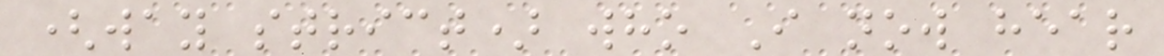(way strict) who I now hear
